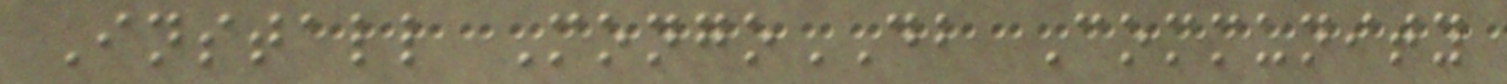Install MongoDB Community
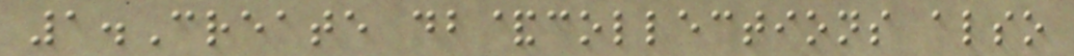1.Create db&collections also
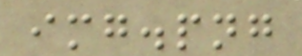img.png
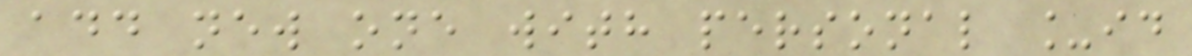add new one with personal _id
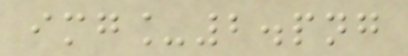img_2.png
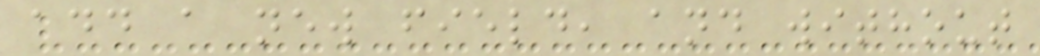add a new field, and without
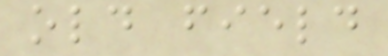old field
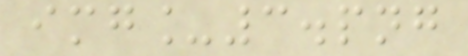img_3.png
